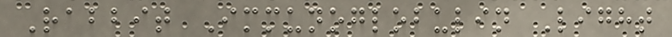Rabbit Immunoglobulin Light
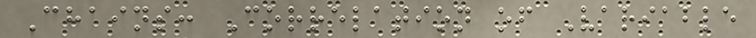Chains: Correlation of Variable
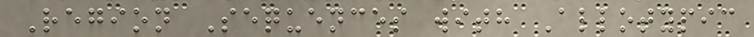Region Sequences with Allotypic
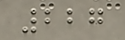227
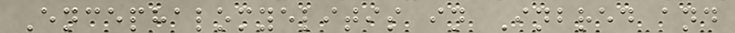Encephalomyelitis in Inbred and
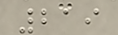219
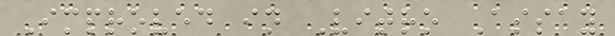Improved in Vitro Assay
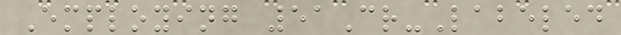Employing 51Cr-Labeled
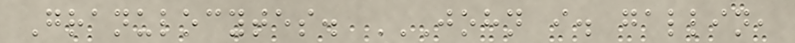Granulocytes. JOHN I. GALLIN,
